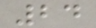24
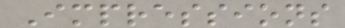Impressions
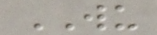WU
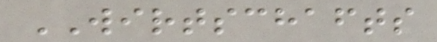WIRTSCHAFTS
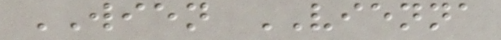WIEN VIENNA
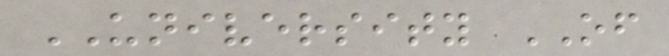UNIVERSITY OF
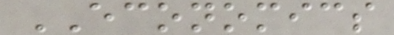ECONOMICS
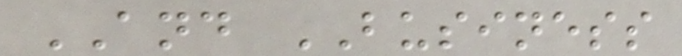AND BUSINESS
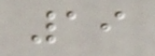19
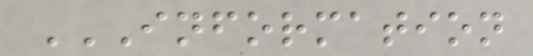INFORMATION
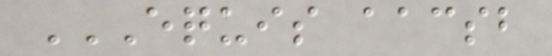EQUIS AACSB
